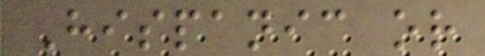Hispanic or
